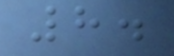8.
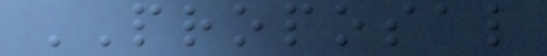PROPOSAL
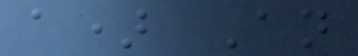a) An
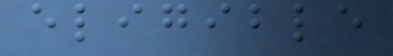eligible
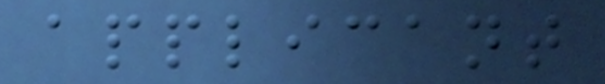applicant
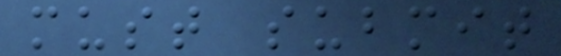must submit
